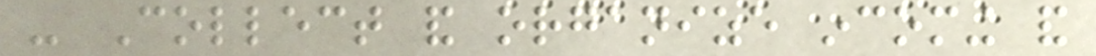- Collect and organize incoming and
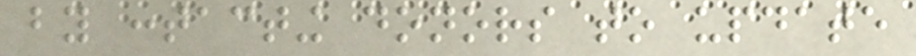by contacting donors to update
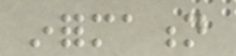information
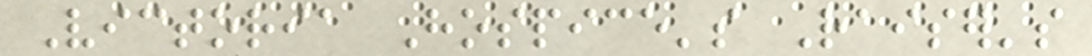Victoria Hospice's Raiser's
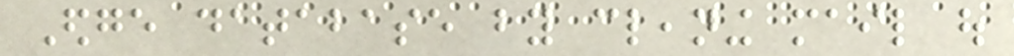Edge database by cleaning mail out
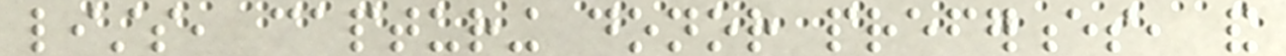lists, capturing donor preferences, and
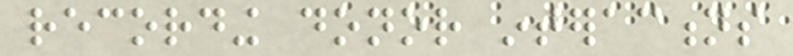recording donor interactions
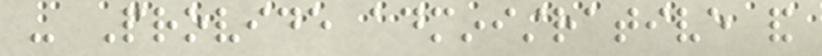- Provide administrative and
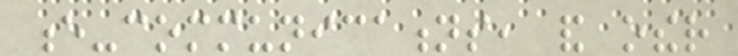e-communications, and other
